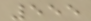555
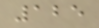125
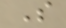S
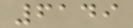6149
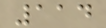114
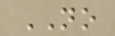NO
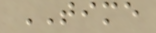TIME
